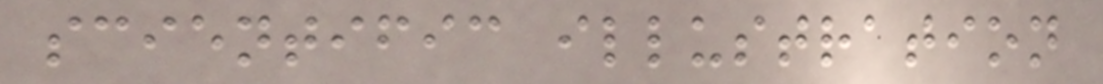scientific illustration
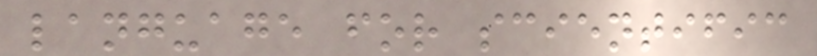language for scientific
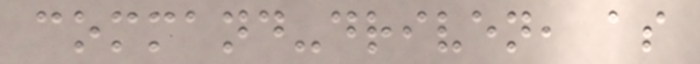command-driven, as
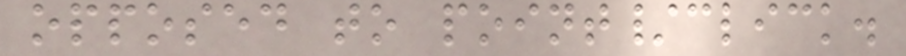opposed to point/click.
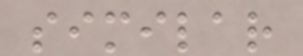similar
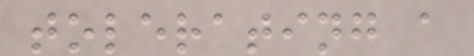tolerating a
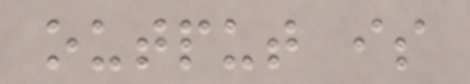output is
